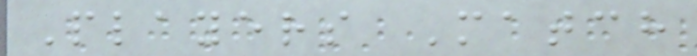Players Match
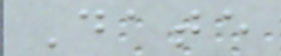Date
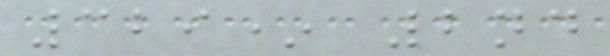329* 2nd
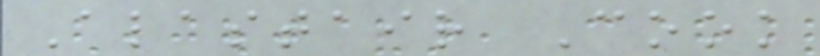Alastair Cook
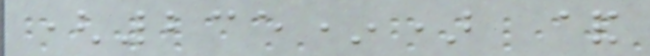(235*) &
